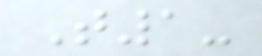T1-
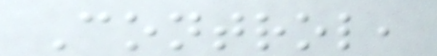Control,
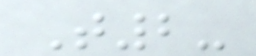T2-
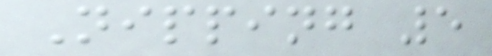Nipping 5
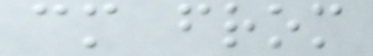cm from
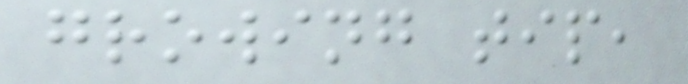growing tip,
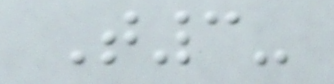T3-
